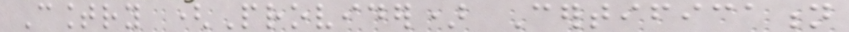Country (Provider) Certification
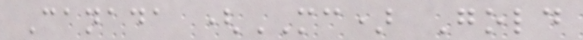Canada (MC) Gold
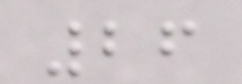26
